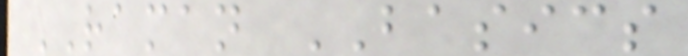RAMAN BASICS
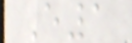E1
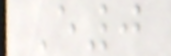E0
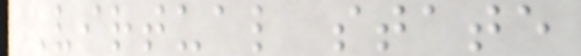Virtual state
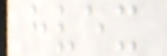hvex
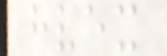hvex
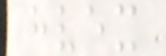hvex
